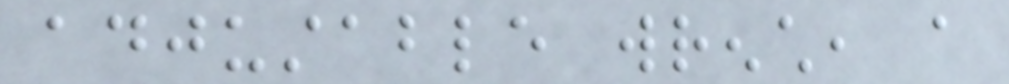adjustable wrench, a
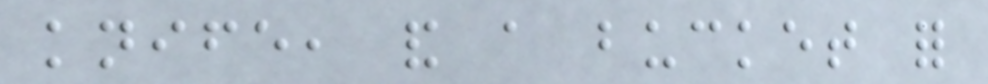knife, and a bucket for
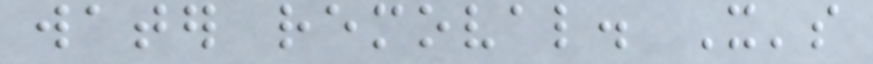water removal. It's
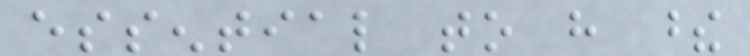essential to have these
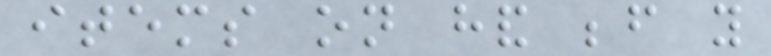items on hand before you
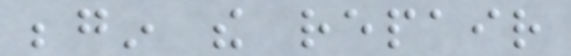begin the repair
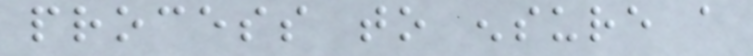process to ensure a
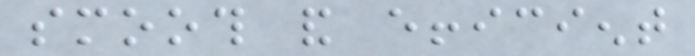smooth and efficient
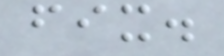fix.
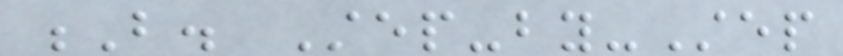B. Step-by-Step
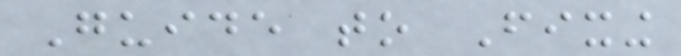Guide to Fixing
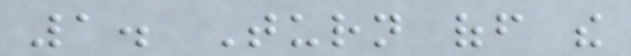1. Turn off the
